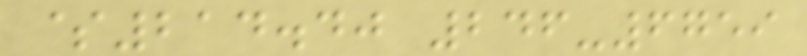$214.40 246-6759
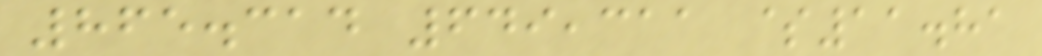865.314 649,311 $11.81
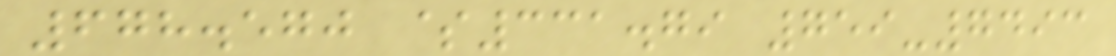678.570 $331.79 759-7493
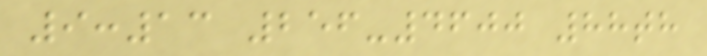9:13 256-4600 88th
